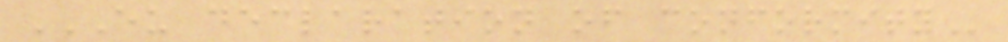EU DECLARATION OF CONFORMITY
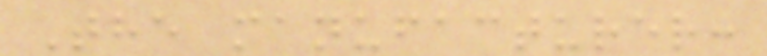The manufacturer:
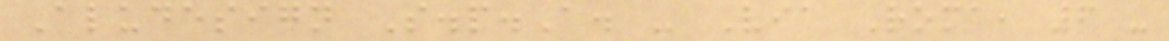Aludesign S.p.A. - Via Roma, 6 -
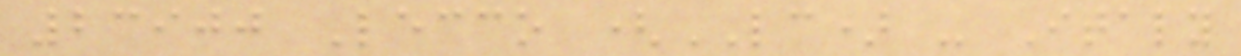23900 Lecco (LC) - Italy
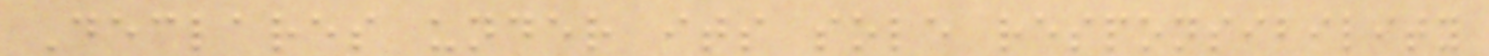Declares under its sole responsibility
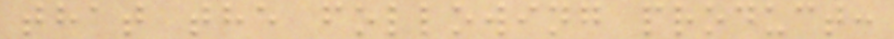that the following product:
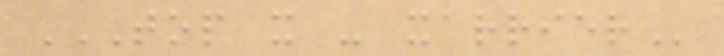TOP X - XARRIER
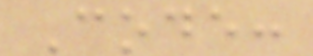Code:
